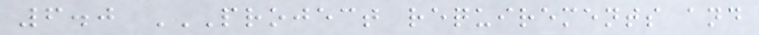6.0 PROJECT REQUIREMENTS AND
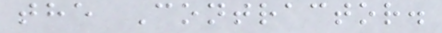the Contractor.
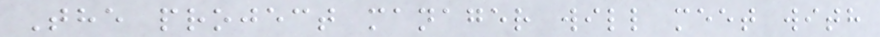The project manager will meet with
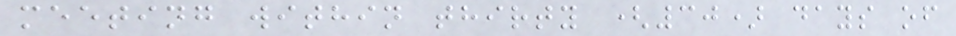meeting within thirty (30) days of
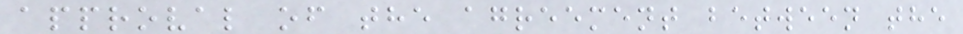approval of the agreement between the
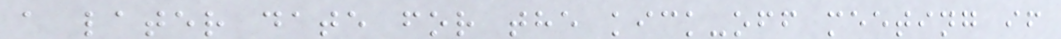a later date for the kick-off meeting if
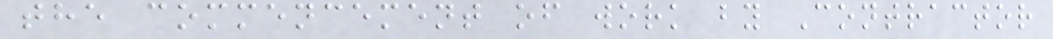the commencement of work by Contractor
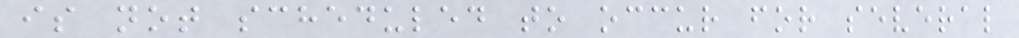is not scheduled to occur for several
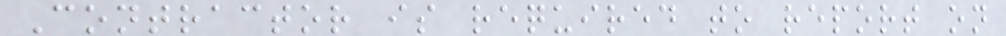Contractor is required to report on
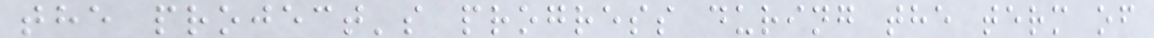the project's progress during the term of
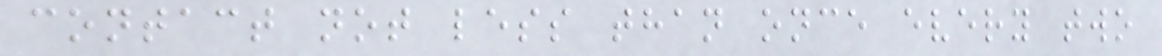contact not less than once every two
